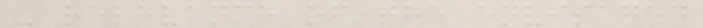- relevance of the envisaged
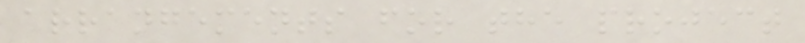arrangements for the project
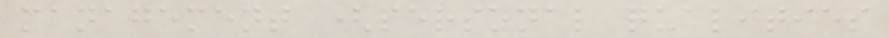management (personal qualities
